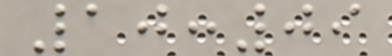10:09
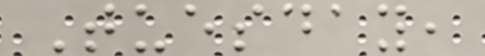Tuesday,
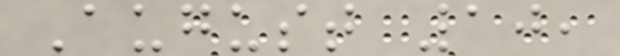August 10,
